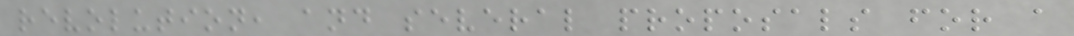revolution, and several proposals for a
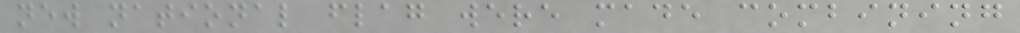new national flag were made combining
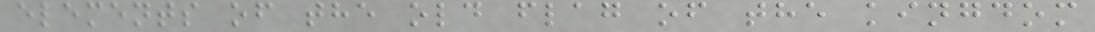elements of the old flag of the kingdom
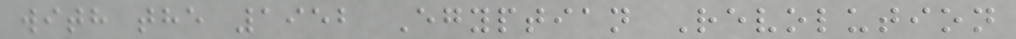with the 1952 Egyptian Revolution
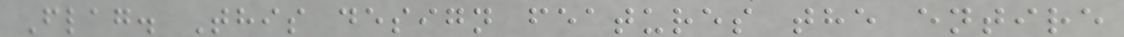Flag. This design features the entire
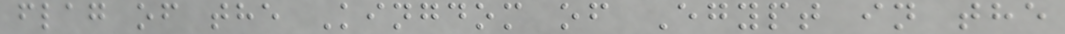flag of the Kingdom of Egypt in the
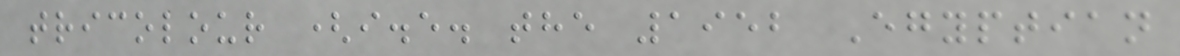tricolour (i.e. the 1952 Egyptian
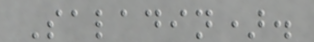Saladin).
